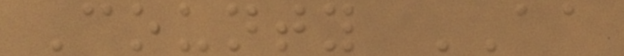County AA
